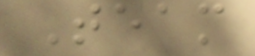Team
